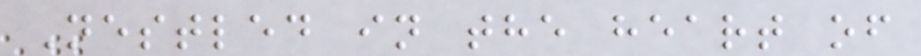Nestled in the heart of
